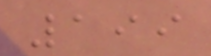199
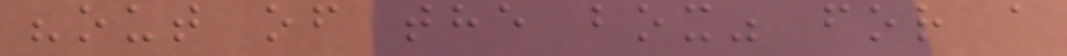"out of the box" for a
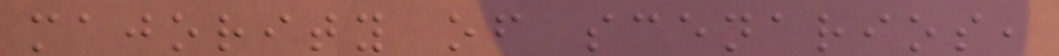majority of scenarios,
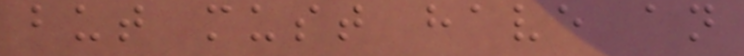but must have an
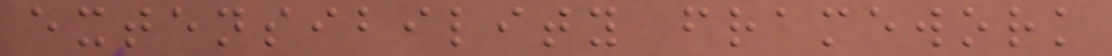extensibility framework
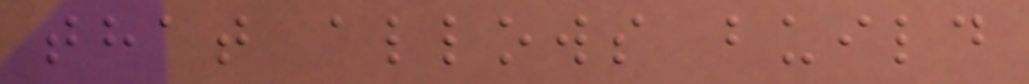that allows build
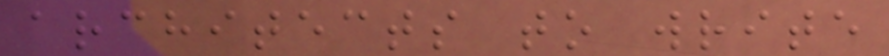architects to write
